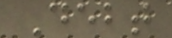Debt
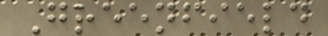Greenfield
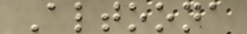Altoona
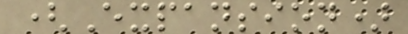(Expansion)
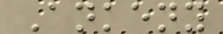Ankeny
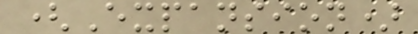(Expansion)
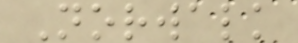Norwalk
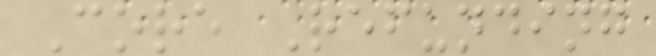Core Refunding
